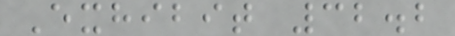Exhibit 32.2
